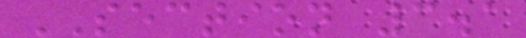SECTION 3.1
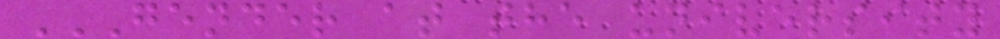GENDER AT THE UNIVERSITY
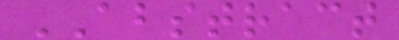ABSTRACT
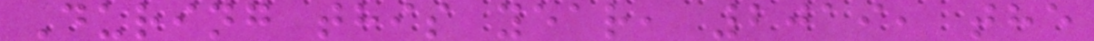During this year, 2019, the
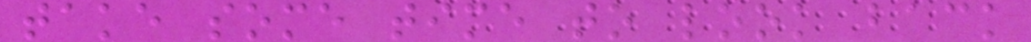take some time to look back
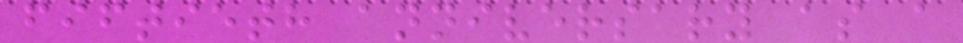fiftieth anniversary as a
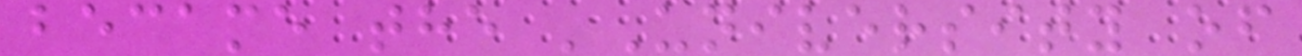became the 'University of
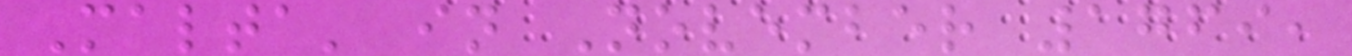Malta' in November 1769,
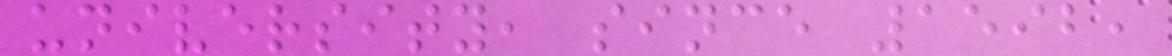university, since 1592,
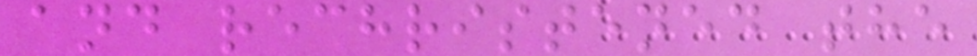and rechristened the
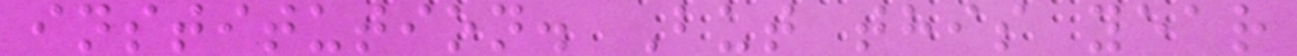institution. But this year
